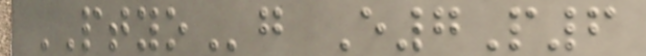PTYOg E7P6
